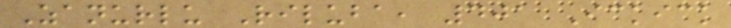Zanurlu Riluba, 401 Ickick
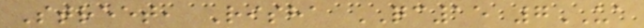Street, Risha QC15 7UA
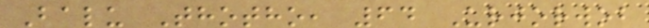Balu Thotho, 64 Urjorwob
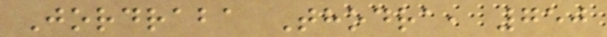Jordraba Thodra, 750
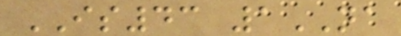IS43 1NA
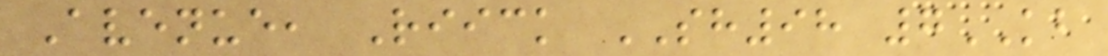Avenue, Riick SH98 7KB
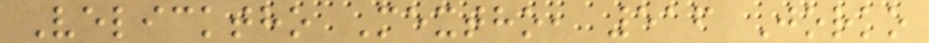Velicktho Mextho, 516 Jorko
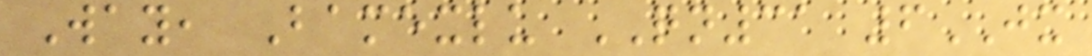Way, Bamexlu QN31 6JX
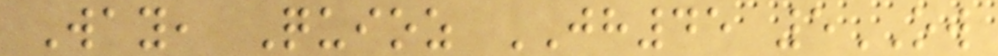Way, Quioz JH45 5OW
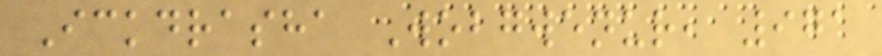Ickdrasha Wobgwenur, 971
